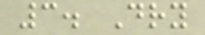3. Dry
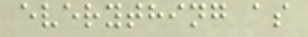everything as
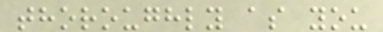thoroughly as you
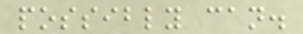possibly can.
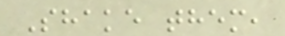Shake them,
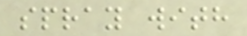spray with
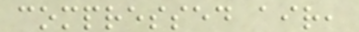compressed air,
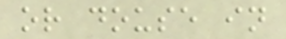or douse in
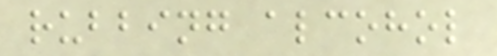rubbing alcohol
